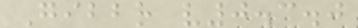Gibbr v0.3.0
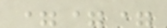===
